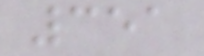351
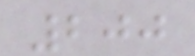200
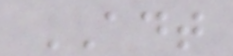ADT
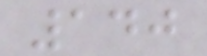140
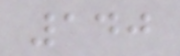140
